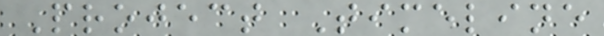Project Timeline
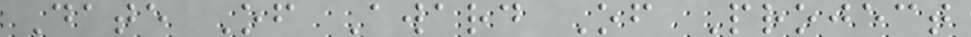Date Of Award Of Project
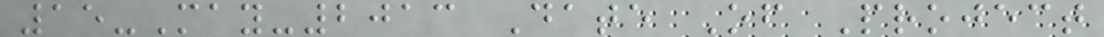15-May-2013 Date Of Project
